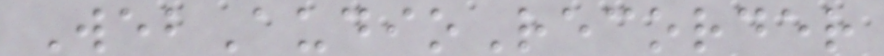WebAudioRecorder
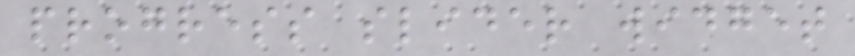progress slider widget
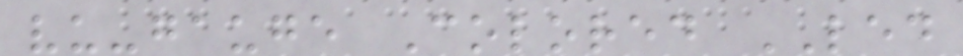vu-gauge Colored LED
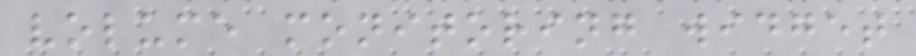volume monitoring widget
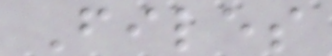Files
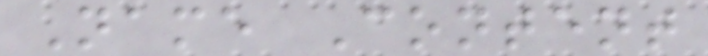Name Content
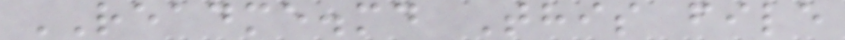README.md This file
